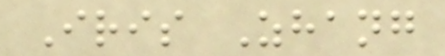Iris Zhang
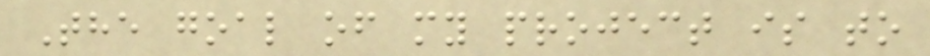The goal of my project is to
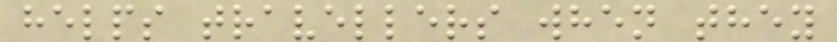helps travellers when they
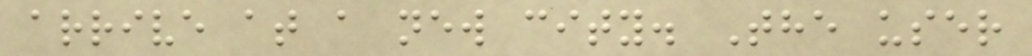arrive at a new city. The user
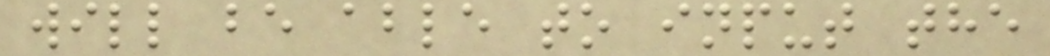will be able to input the
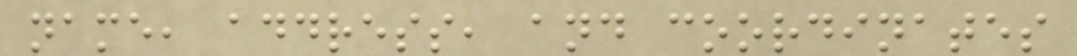name, address, and coordinates
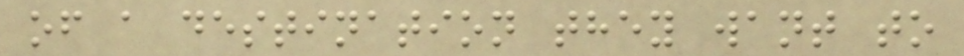of a destination they want to
